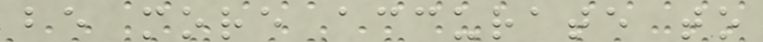be more accurate to
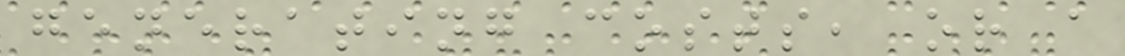generating costs, or a
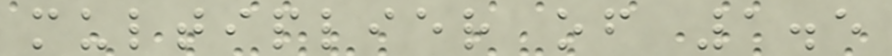multiplier of 1.5
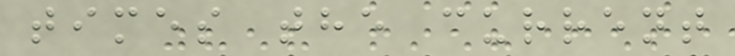times the current
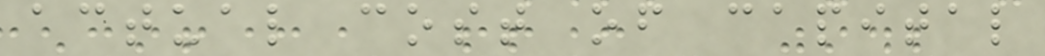actual cost of capital
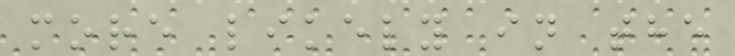more likely in the
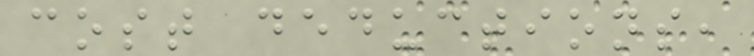cost deductions,
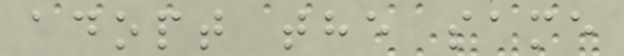adopt the same
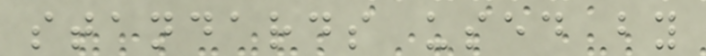standards used by
